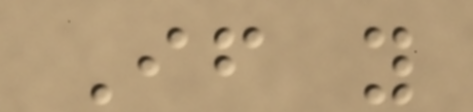If you
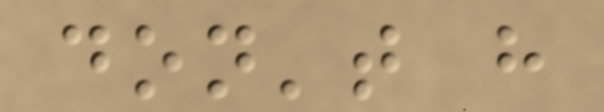don't have
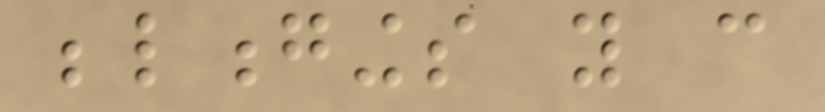belongings you can
